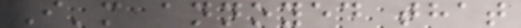I'm annoyed that
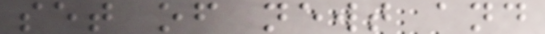set of newt and
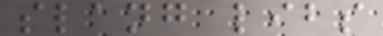slang libs
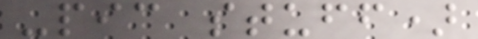-pic stuff)
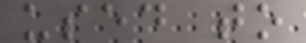used to
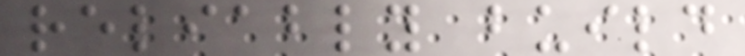reliably build
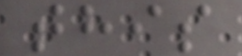this
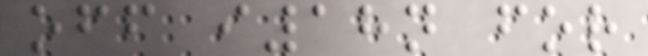off i18n for
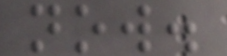now.
